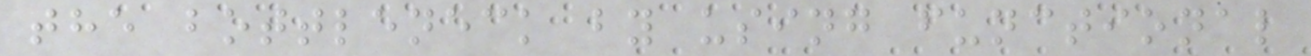the bottleneck by using functional
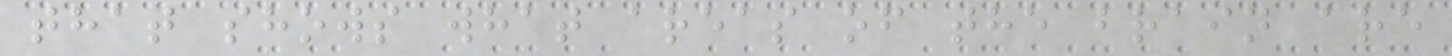that shows what areas of the brain are
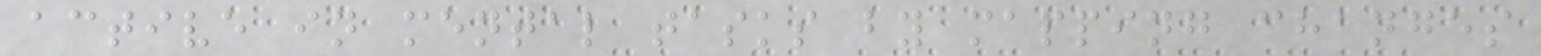active in mental tasks by mapping changes
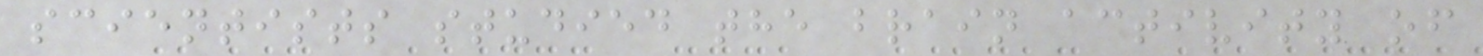scientists studied the brain activity of
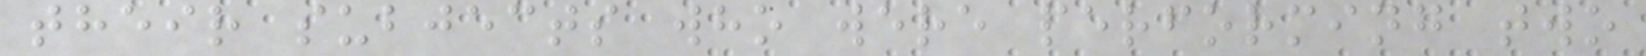their subjects who were performing two
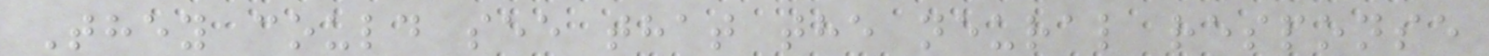They could see that the neural response
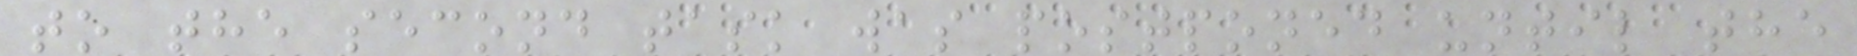to the second task was postponed until the
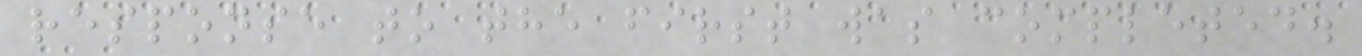response to the first was completed.
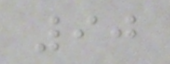90
